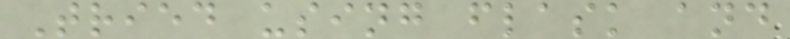Tried using flask and
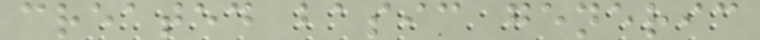created basic generic
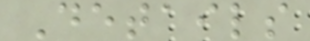Details
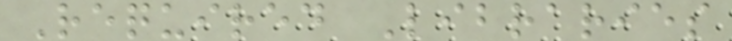Required Libraries
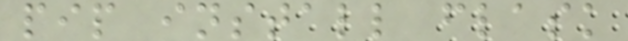pip install flask
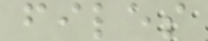files
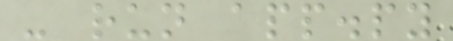- run app.py
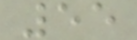55
